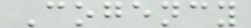Cogency
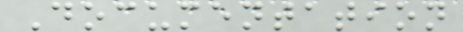Documentation
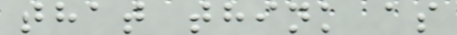that think as
